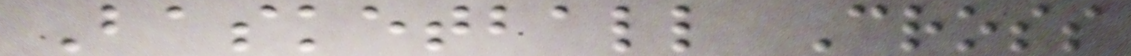Basketball Cross
